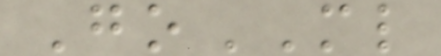GoML
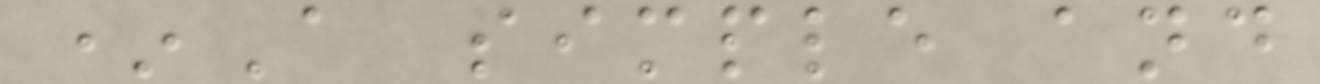*A simple and
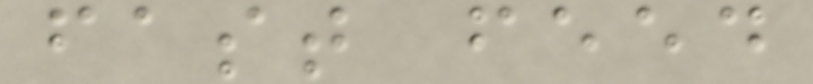fast feed
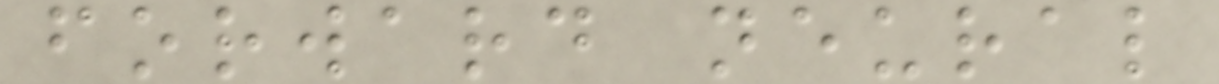forward neural
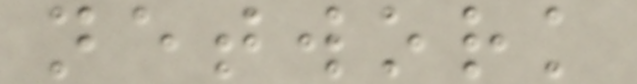network
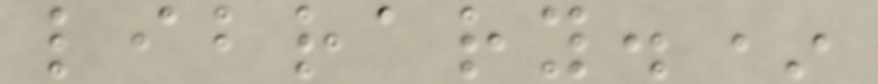library.*
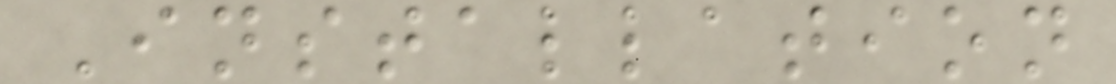Installation
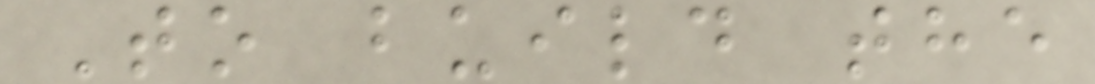To build the
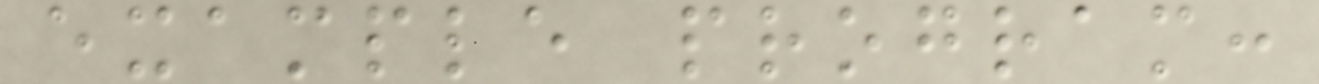example program:
